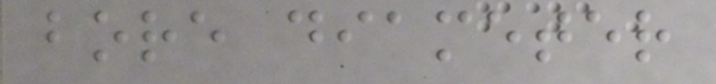bore diameter
